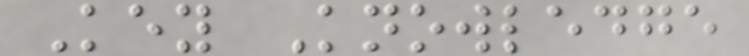Key Knowledge
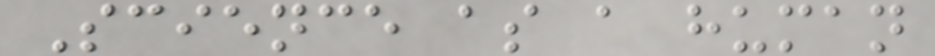Science as a human
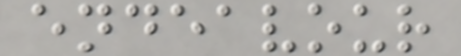endeavour
